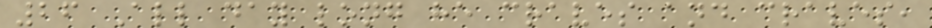26 All day long he craves and craves,
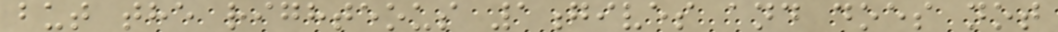but the righteous 1gives and does not
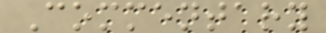Commentary
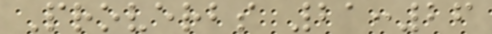Proverbs 21:26
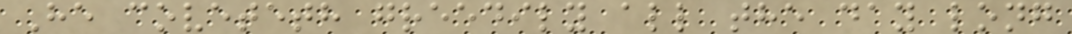He coveteth greedily all the day long
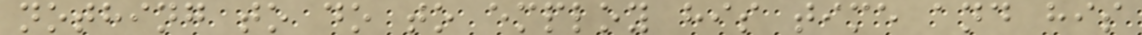nothing to do to employ his time and his
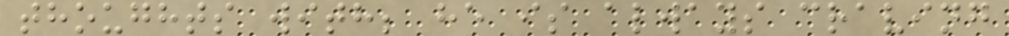thoughts with; he is always craving
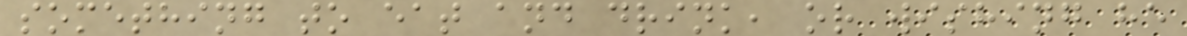something to eat and drink, or wishing he
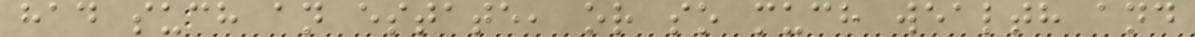had such an estate, or so much wealth and
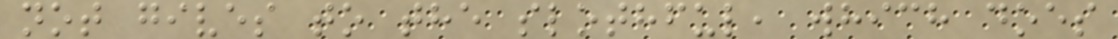not gives to the slothful, which does
